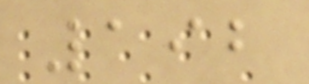192
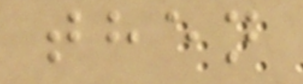then
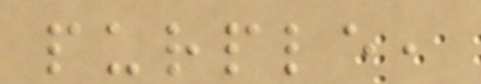purple,
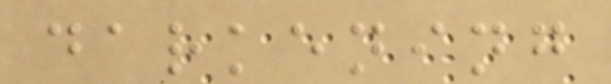darkening
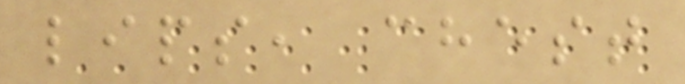lips, chest
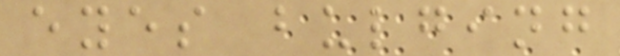eyes bulging
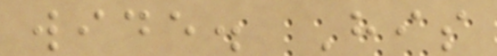wide. His
